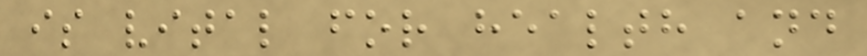is vital for health and
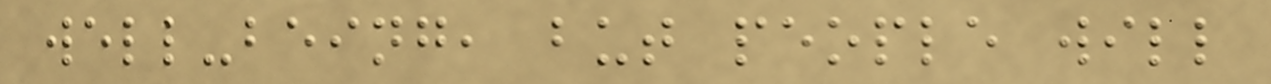well-being, but people will
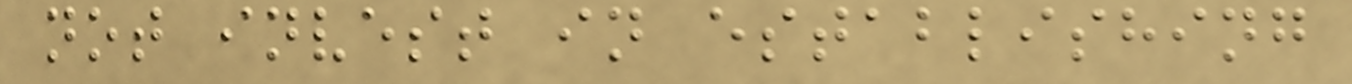not invest in establishing
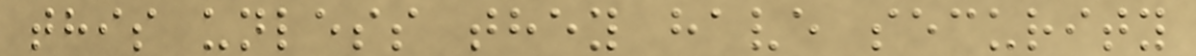this unless they have security
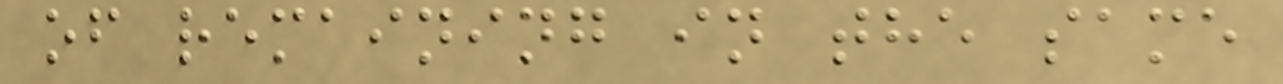of remaining in the same
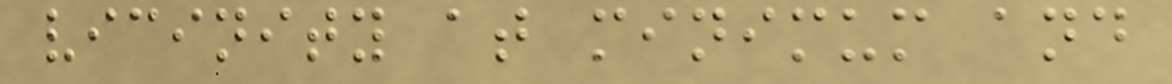vicinity at minimum and
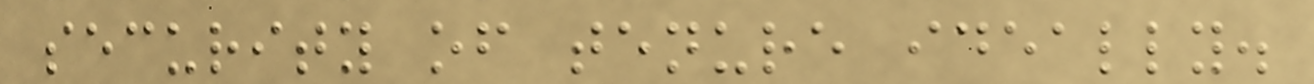security of tenure ideally.
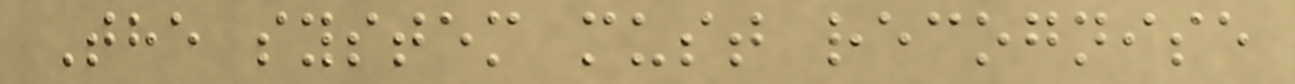The system must recognise
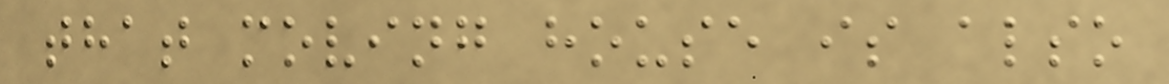that moving house is also
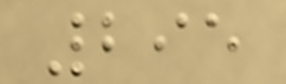295
